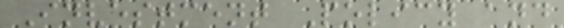Investment Policy and
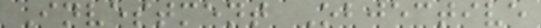Investment Objective
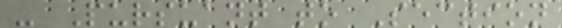- Pursuant to Section
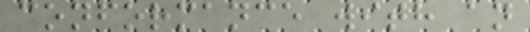conformance with an
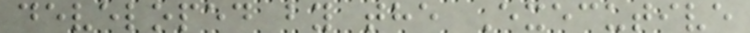developed by the Executive
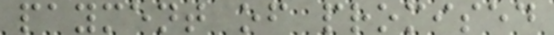payment of promised
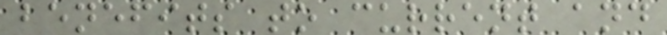benefits to current and
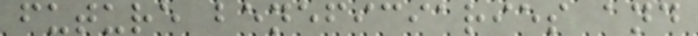future beneficiaries and
